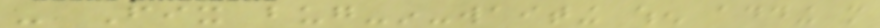- Fix bug-in-waiting when adding more
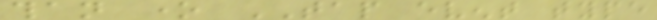than one TAP event type
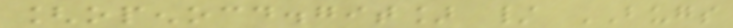[openocd.git] / BUGS
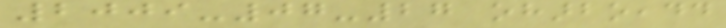2009-07-27 oharboeadd
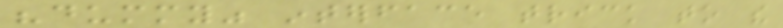"dummy" interface trick to the
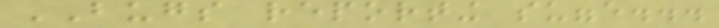BUGS reporting sugge...
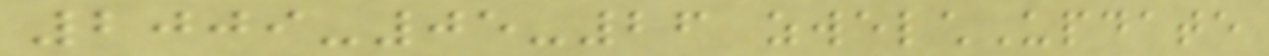2009-05-26 zwelchUpdate
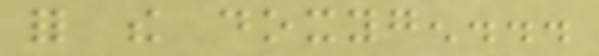for the doxygen...
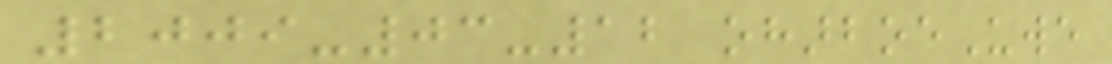2009-03-12 oharboeUwe
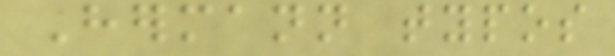Hermann typos
